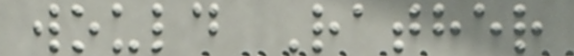would Rather
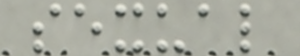sexual
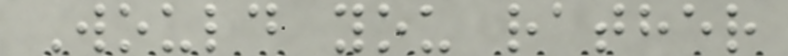Would you rather
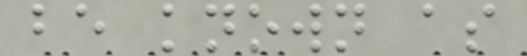be known as
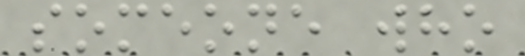someone who
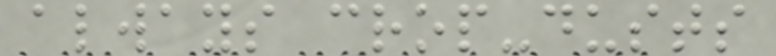always crop-dusts
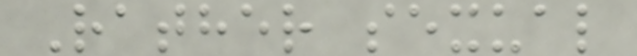Rather sexual
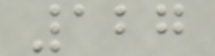127
